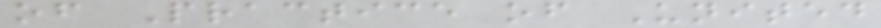of Practice of United
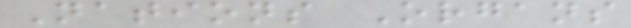Nations Organs
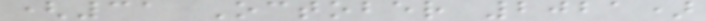(31 October 2021)
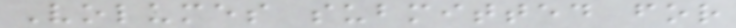Volumes submitted for
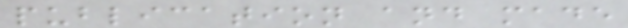publication and made
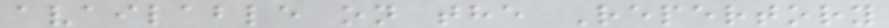available on the Repertory
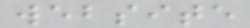website
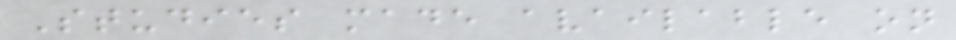Studies made available on
